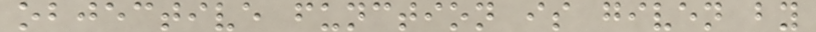objective function is given by
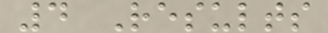4 Results
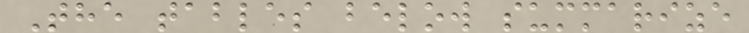The tables below summarize
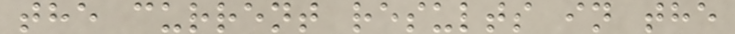the current results in the
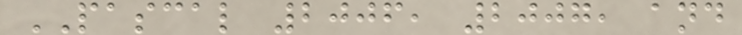PASCAL 2006, 2007, and
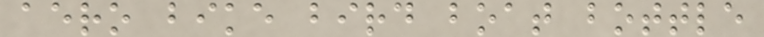aero bike bird boat bottle
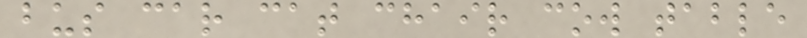bus car cat chair cow table
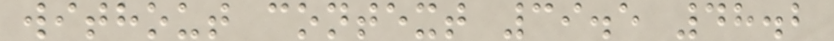without context 39.5 48.2
